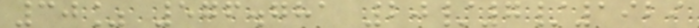30% 576.781 20/7/1929
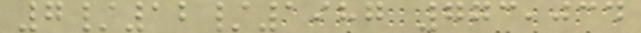7/12/1987 773,034
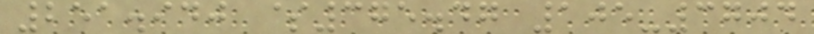251.940 $375.47 105-3704
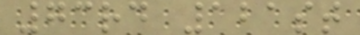73rd 121st
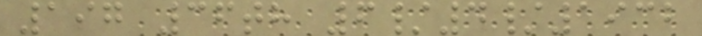197 36th 6/4/1932
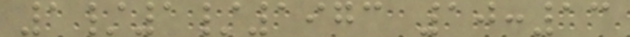1/1/1973 10:13
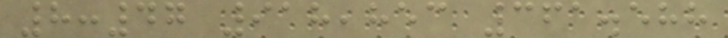8:47 918,853 361.588
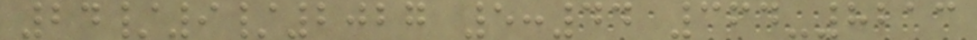24/9/2027 5:44 364-8213
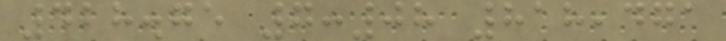428.75 7:08 818,471
